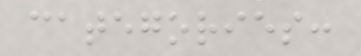categories:
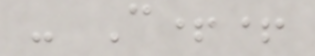- C++
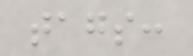tags:
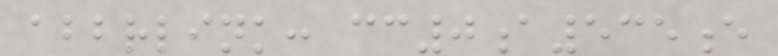abbrlink: cc0a535e
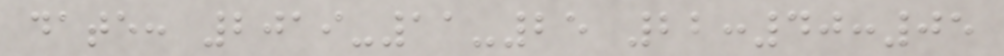date: 2019-11-25 22:40:05
